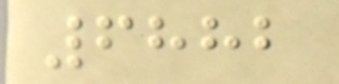6882
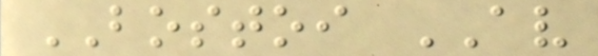BOSTOI AV
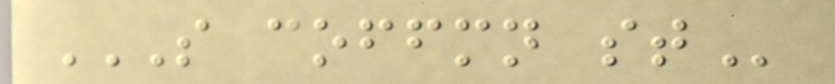S COFFMN ST
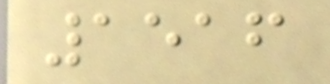1516
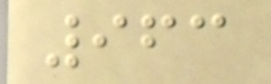963
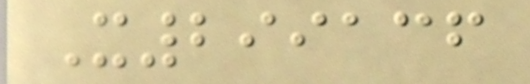X299136
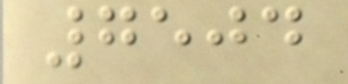7504
